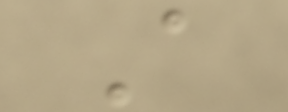A
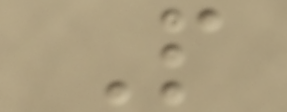P
